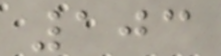103
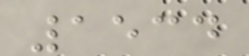1534
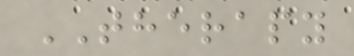THERAPY
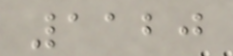1120
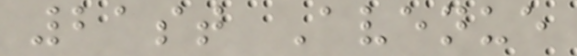21st Avenue
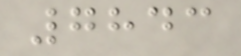7843
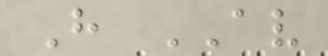H AV
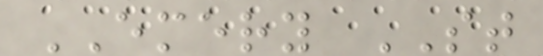EMERY ST
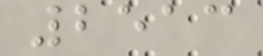2513
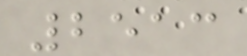2513
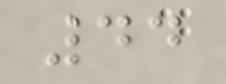44
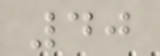40
